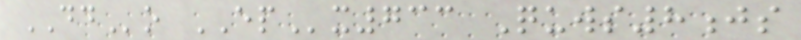DDo EPx733 Quws8js
